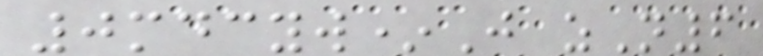0mdcyw*J zN6
